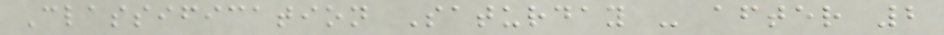Classification Saturday - after 2
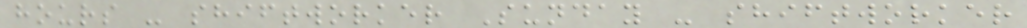hours - shiftworker Sunday - shiftworker
